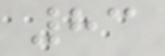83
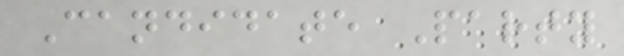Candidate Party
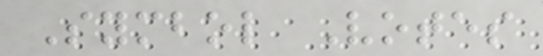Symbol Votes
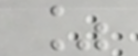%
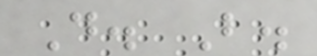D. B.
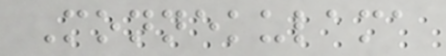Monnekulama
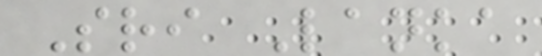Sri Lanka
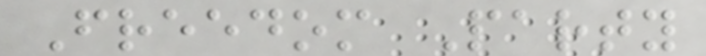Freedom Party
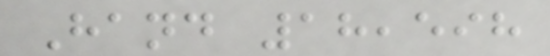Hand 18,598
